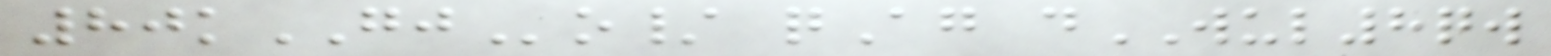80kGJo/ qAg dWUL8qw
